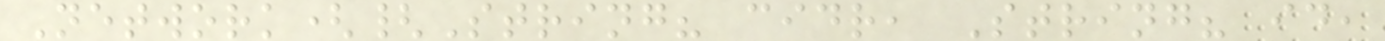Network({String? cidr, String? id,
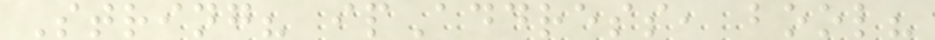String? ipAddress, bool?
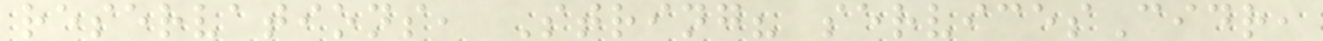reservations, String? servicesCidr,
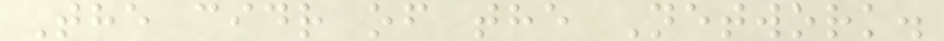The cidr of the Network.
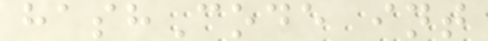hashCode int
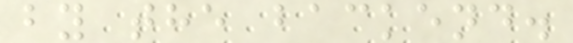by the backend.
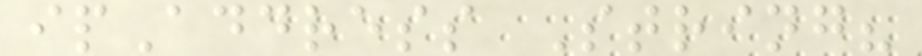ipAddress String?
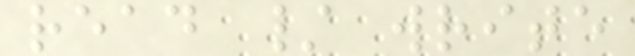read / write
